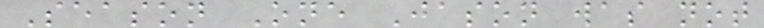Season One Jason was not
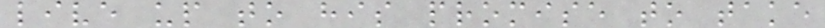live up to his promise to take
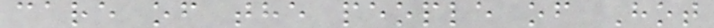care of the people of Hot
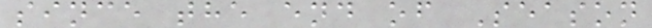since the end of Season
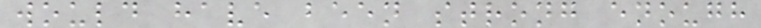would have been strong enough
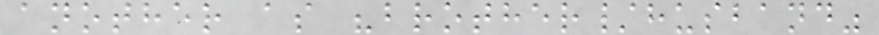another as "brother/husband"
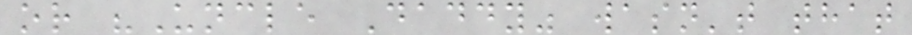or "Uncle Daddy" wasn't that
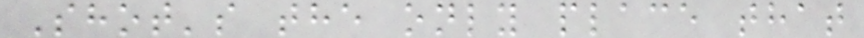Shot's the only place that
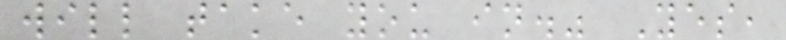will take you in." Yes,
